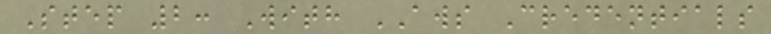Step 2: With AWS Credentials
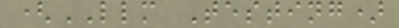(LLM Testing)
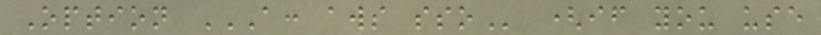Option A: AWS SSO (if you use
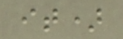it)
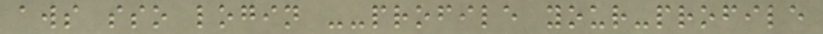aws sso login --profile your-profile
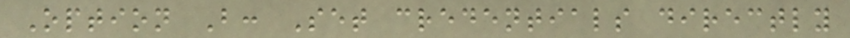Option B: Set credentials directly
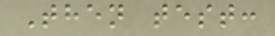Then test:
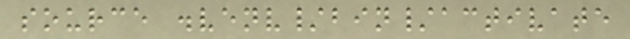source .venv/bin/activate
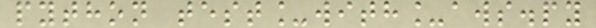python test_with_aws.py
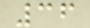36
